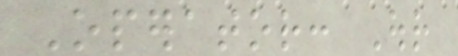Operator: Our
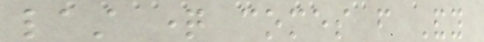last question comes from Andy
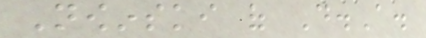Nowinski of D.A.
